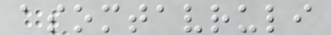asomtavruli
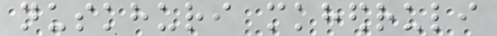nuskhuri mkhedruli
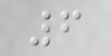6
